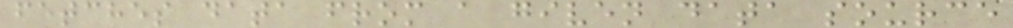fetches data from a given data source
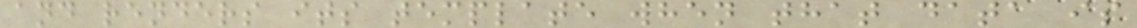and renders its template when that data is
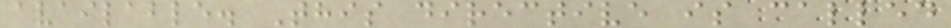available. This directive is called
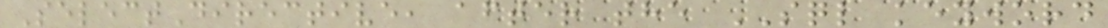SelectDirective, after the SQL keyword
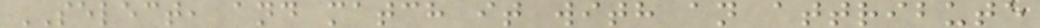SELECT, and match it with an attribute
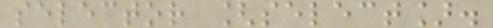selector [select].
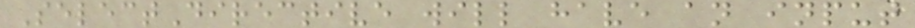SelectDirective will have an input
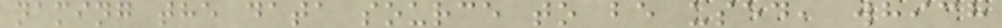naming the data source to be used, which
